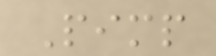Pimp
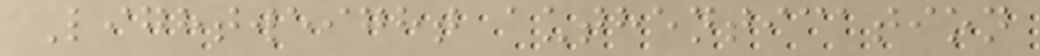Lightweight authentication
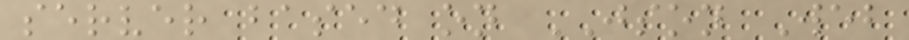server based on JSON Web
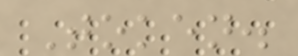Token.
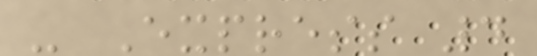- Express 4
